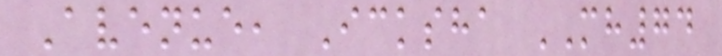Avenue, Icksha MH74
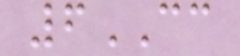6CC
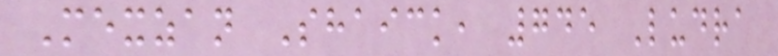Mexzan Shaick, 745 Ludra
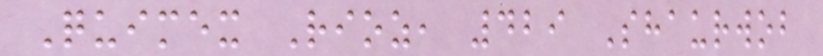Quimex Rioz, 429 Shaurwob
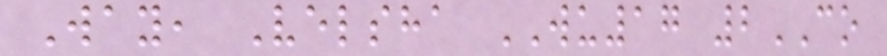Way, Velsha WU17 2CO
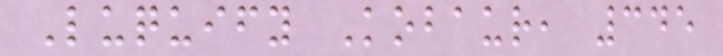Luquify Kobaur, 345
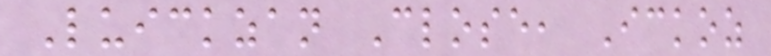Luickzan Close, Ickoz
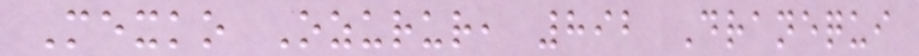Mexko Ozurur, 892 Dranequi
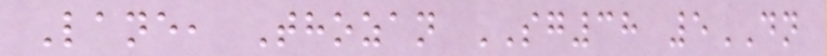Lane, Thozan SG38 5DN
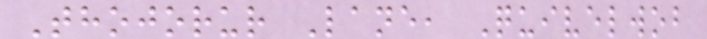Thojorur Lane, Quivelwob
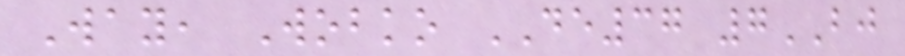Way, Wobko DE37 7BJ
